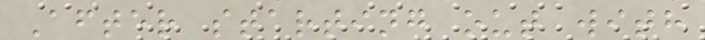After starting out with
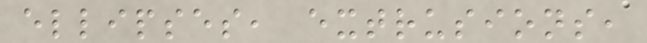ellipses, extrusions,
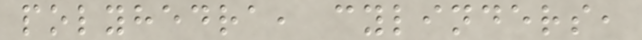polyhedra, cylinders,
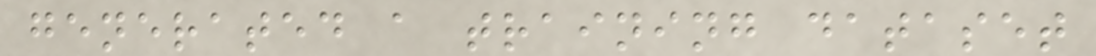generated a training dataset
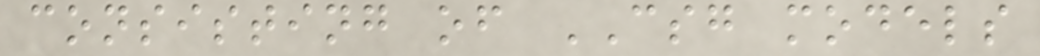consisting of CSG models
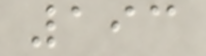193
